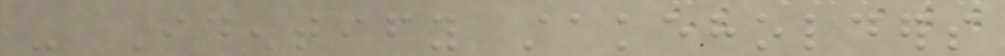- Identify stakeholders
